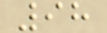98
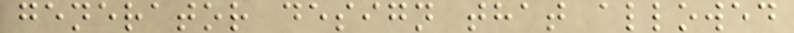generator design that allowed
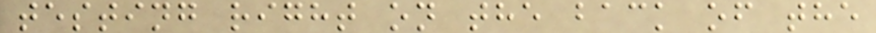testing right on the back of the
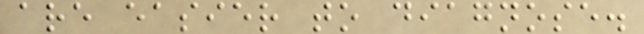are easier to diagnose.
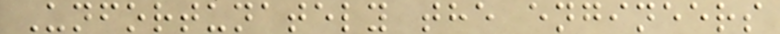Unfortunately the engineers
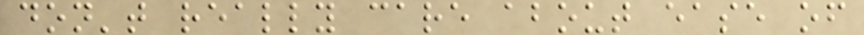don't really care about ease of
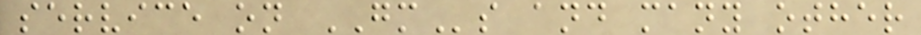service on GMs and many other
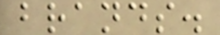brands.
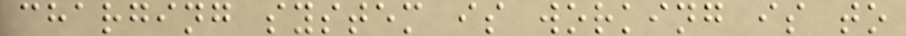charging system is working is to
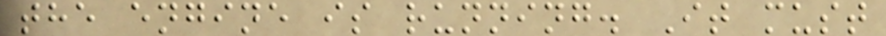the engine is running. It must
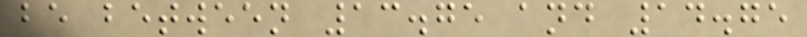be between 13.75 and 14.75
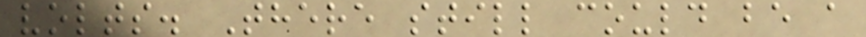volts. There still could be a
